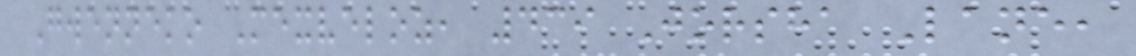Gwenneko Mexveloz, 439 Jorsha Lane,
